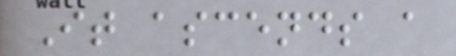It ascends a
